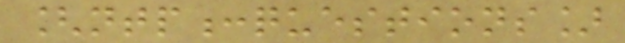[ntp:questions]
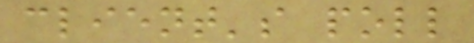client's poll
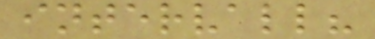intervall?
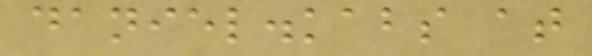daniel.kabs at
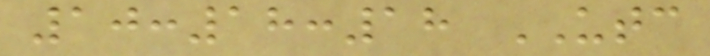10:18:18 UTC
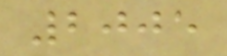2005
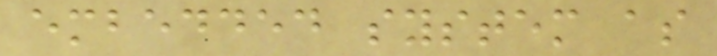embedded system as
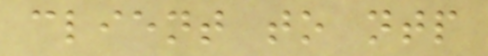client to ntp
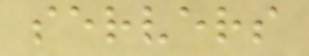servers
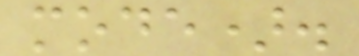mode).
